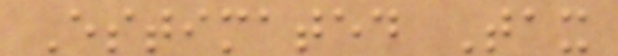Estimated Tax
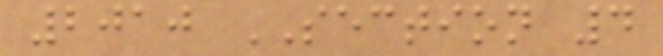2010 SECTION 4
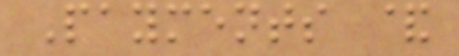Payments &
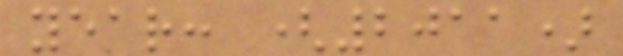year: (2011)
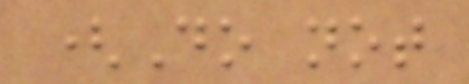(Do not
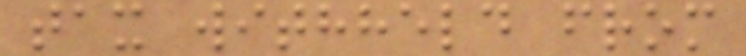tax withheld from
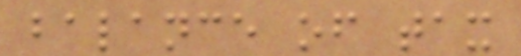balance of tax
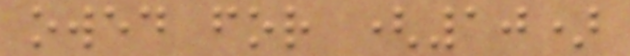owed for (10)
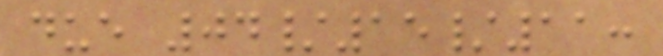due 04/15/11:
